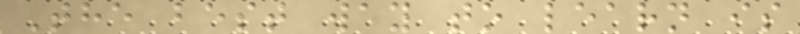The best way to learn is
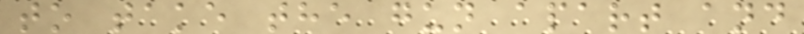to take the gun apart and
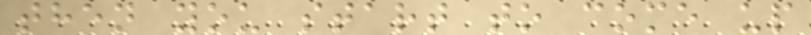then you start to come up
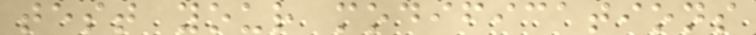test your modifications
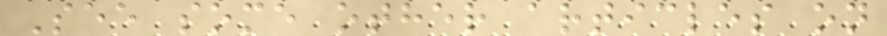See some other articles on
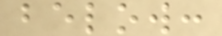below:
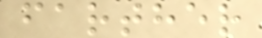farther
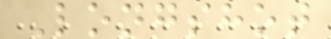Longshot
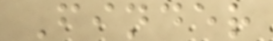Finder
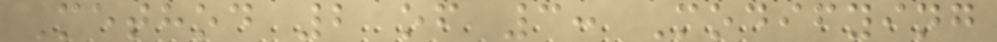Method 2 of 3: Modifying
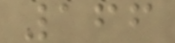166
